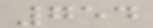754
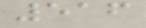516
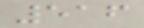516
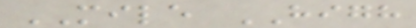MILE HIGH
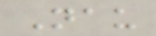Nau
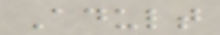Adult
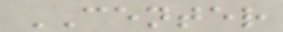CENTER
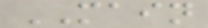MAIN
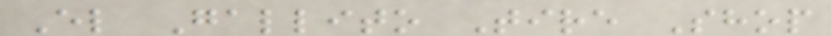El Gallito Tire Shop
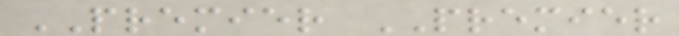PREMIER PREMIER
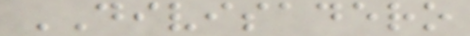DIVISADERO
